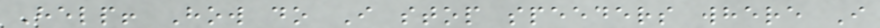Help! How do I stop speeders where I
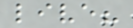live?
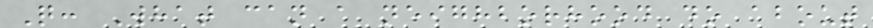Q: What can a neighborhood do about
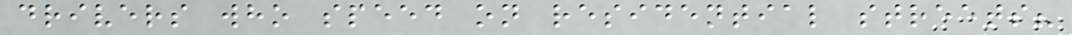drivers who speed on residential streets?
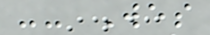-- Wes
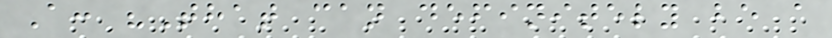A: "That can definitely be a
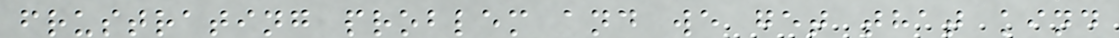frustrating problem and we get that kind
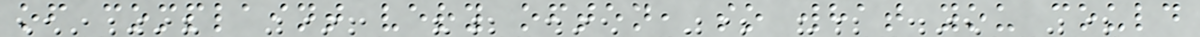of complaint very often, so what you could
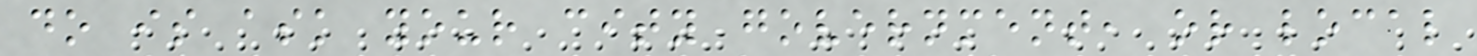do is ask your city government, or local
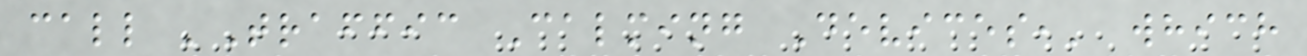call 'Traffic Calming Devices,' which
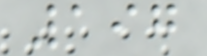197
